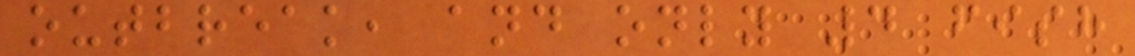outbreak, and only 4 fish
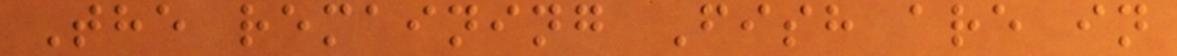The remaining Fish are in
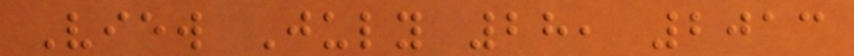View July 28, 2013
